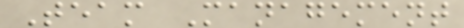Team Management
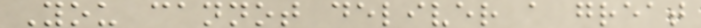You cannot deliver a great
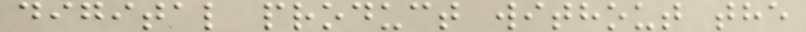digital product without the
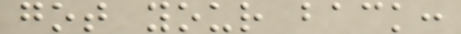got your back:
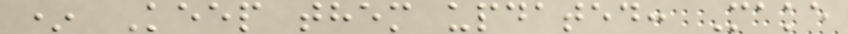* Keep them updated: Make
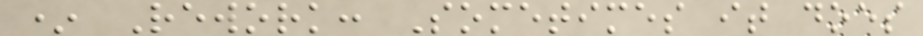* Rework: Sometimes it does
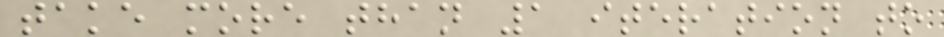take more than 1 iteration to
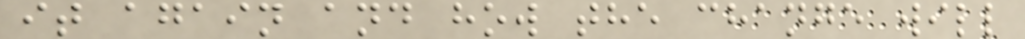it again and how the change will
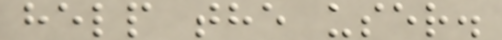help the user.
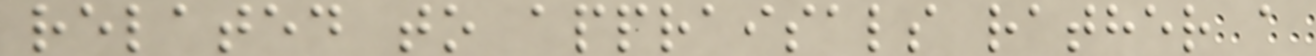related to appraisals rather a
